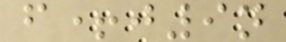f+j9n
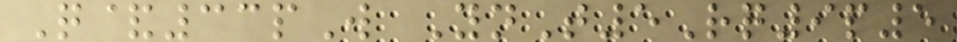Q&33pW YnT5Rq9p5
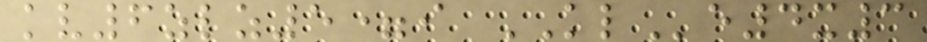kv6zlz5=i KLe4x3
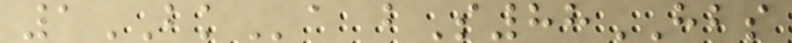1BKa bS88HBS
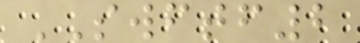SWFTF2
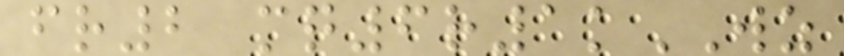fr2 mq6r1kWZ
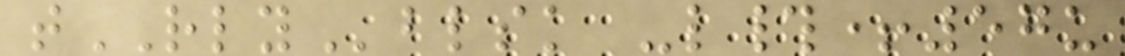tRLYblsk -l#+57u
